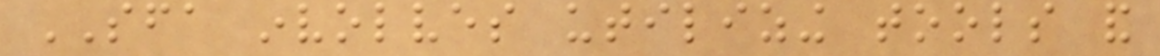SFA involves utilizing tools and
